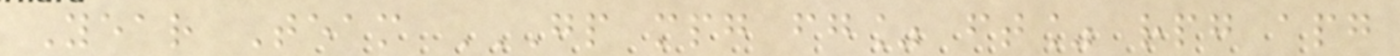Year Team GP MPG FG% FT% RPG APG
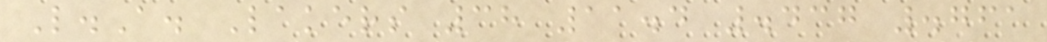L.A. Lakers 38 11.4 .437 .761
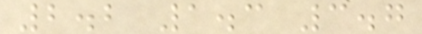2.2 1.3 3.7
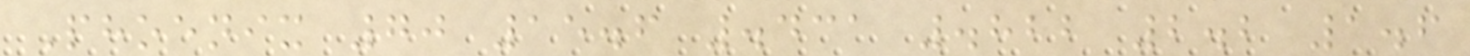Phoenix 70 15.6 .431 .822 2.2 1.6
